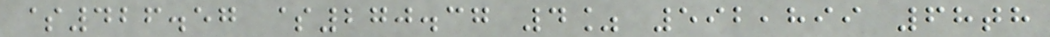$426.57 $270.37 4% 592,899 68th
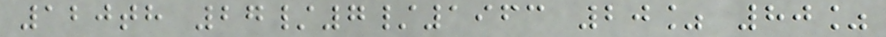120th 27/7/1963 20% 80%
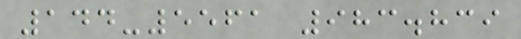144-5561 983.839
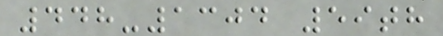448-1304 59th
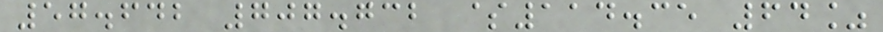57.642 707.732 $114.35 64%
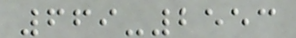669-2553
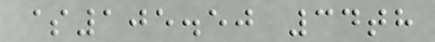$105.50 34th
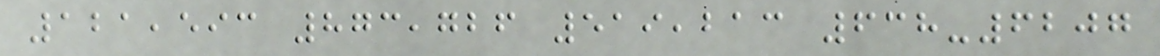121,593 873,726 519,213 638-6207
